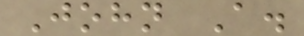John A.
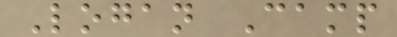Logan Camp
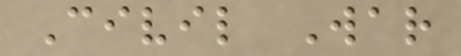Civil War
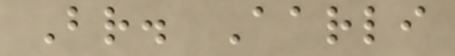Br. Aarli
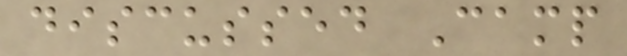discussed Camp
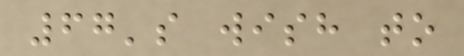67's wish to
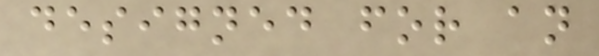designed for an
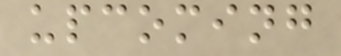upcoming
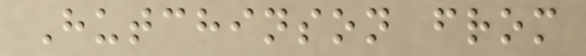Hutchinson from
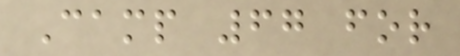Camp 67 for
